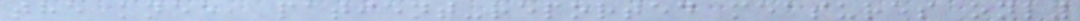the knee, patient-reported measures only
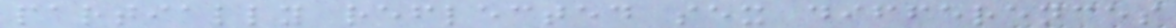partially reflected sex differences
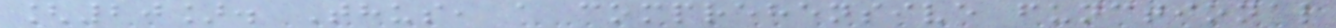[20]. Thus, a comprehensive functional
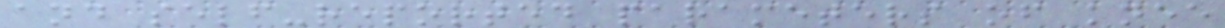and self-reported parameters of knee
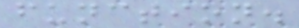function.
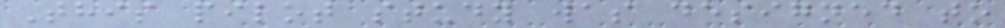This pilot study was designed to
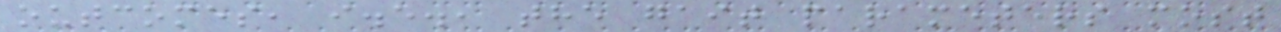outcomes, i.e., the gait parameters most
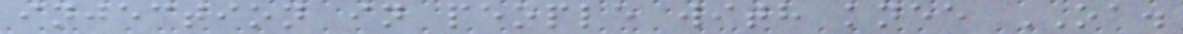injection in people with knee OA.
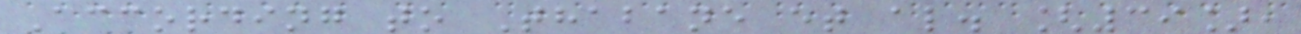According to Thabane et al. [39],
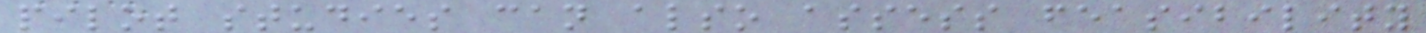pilot studies can also assess feasibility
